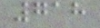718
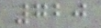720
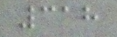318
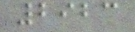2923
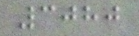3080
